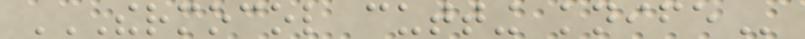THERMOCOL CUTTING KNIFE
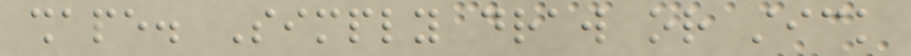shape. Simply draw or stick
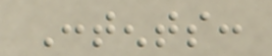Contents:
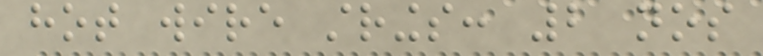hot wire strings: 2 nos
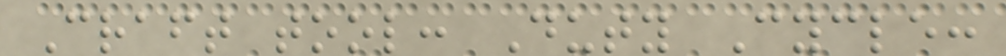Craft tool: Duty Cycle:
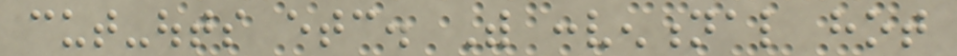cut-outs etc. With conventional hot
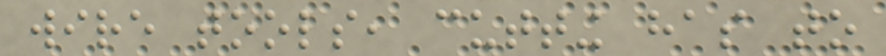wire tools, cutting has to
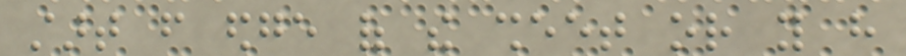start from edge of the sheet or you have
